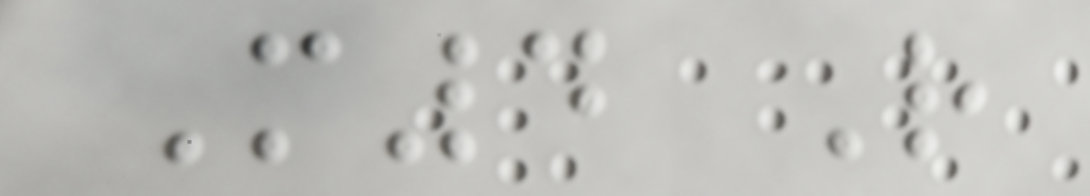M4 R
